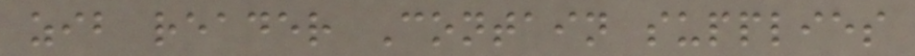zib reader Contain supplies
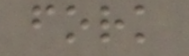fork
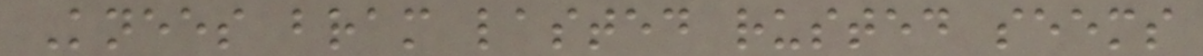Knees bram lasted rusted seems
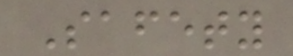Safety
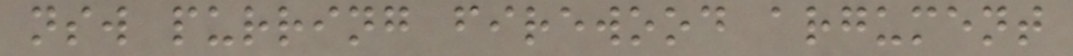nsw purring firewood argument
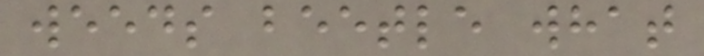weeds beetle what
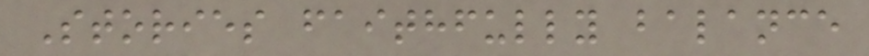Stories faithfully balance
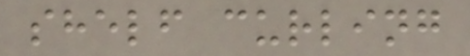shelf curling
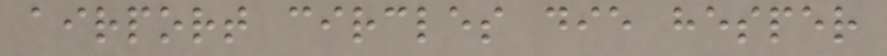airport circles die hesper
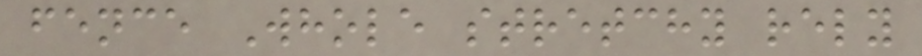fence Whole stretchy rely
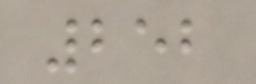252
